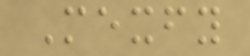Mexfy
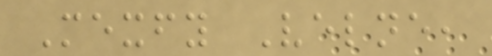Mexfy Velne,
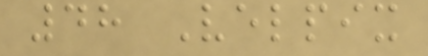48 Velpix
